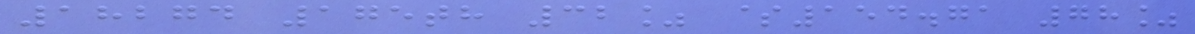18274 175th 32% $154.71 78%
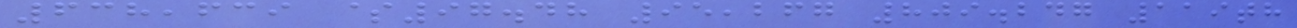638,639 $97.48 95,267 809.247 119th
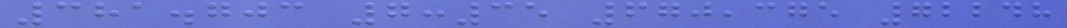381.703 7:35 670,375 72248
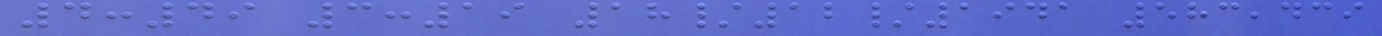4:49 3:19 18/12/1941 583,439
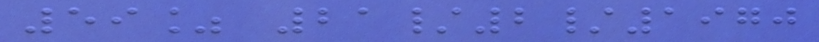59% 21/2/1970
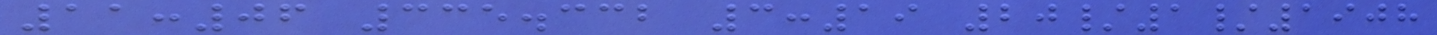11:06 335.332 3:19 20/1/1908
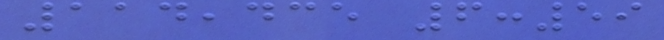114,435 6:59
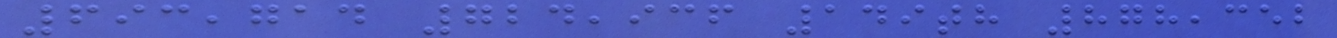693,714 724,936 149th 878,352
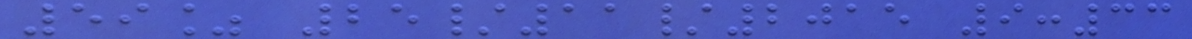59% 25/11/2015 9:33
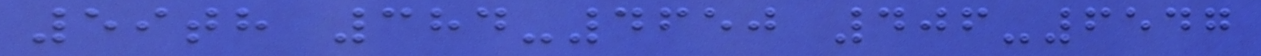59th 384-4650 406-6547
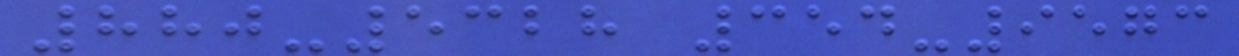880-5328 354-9573
